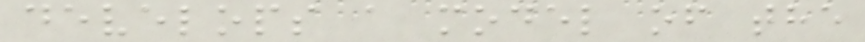develops a model of the
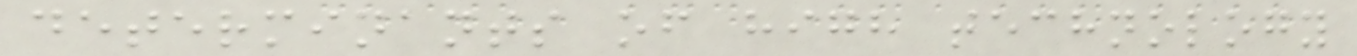determinants of high technology
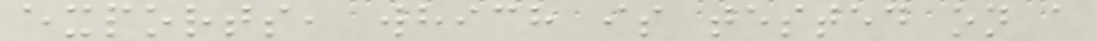exports, which is tested on a
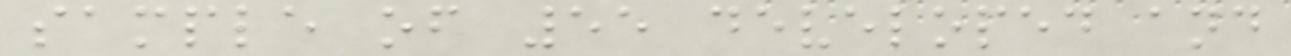sample of 55 developed and
